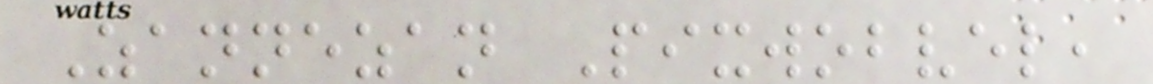Zannezan Pixwobvel,
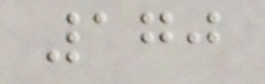170
